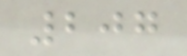207
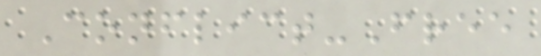Conflict-Free
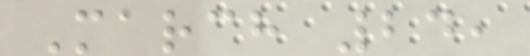March 24,
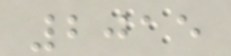2015
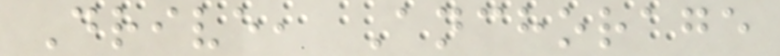Drive, Anchorage
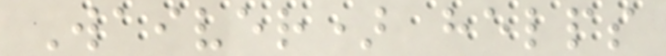Waiver) helps
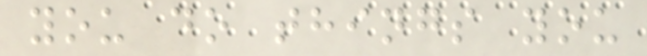you do things you
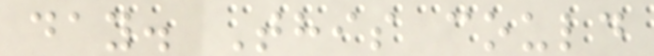day. This could
